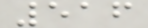516
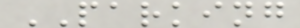PARKING
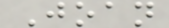Joan
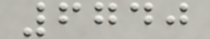6740
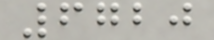6720
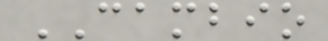CAMBIO
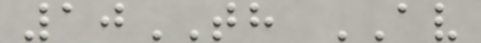10TH AV
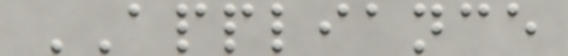APPLIANCE
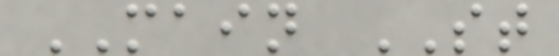MAIN ST
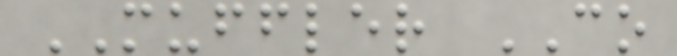MUFFLER CO
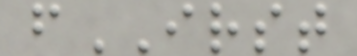fIRST
